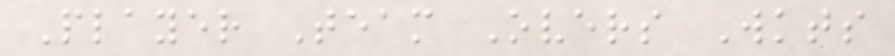Player Team Overs Wkts
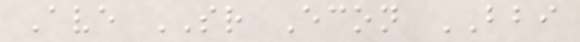Ave SR Econ BBI
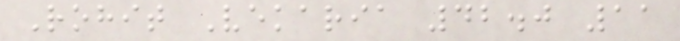Rohit Vekaria 42.0 11
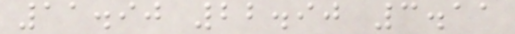11.90 22.90 3.11
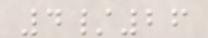4/26
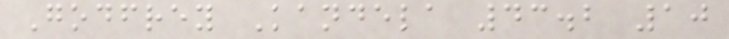Godfrey Kandela 43.2 10
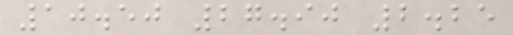10.50 27.90 2.25
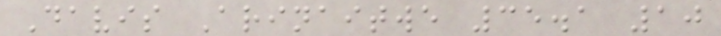Davis Arinaitwe 35.1 10
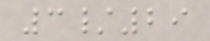3/29
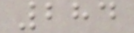284
